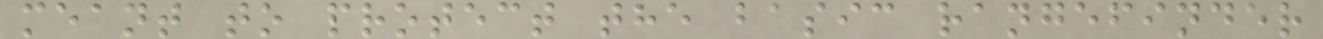meant to protect the basic rangefinder
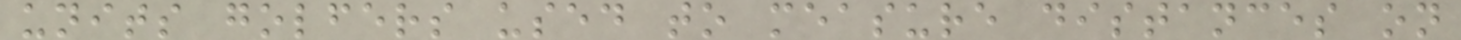units golfers used to measure distances on
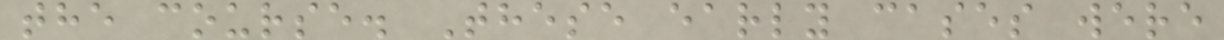the course. These early cases were
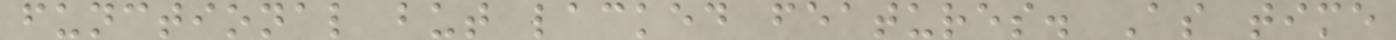functional but lacked features. As time
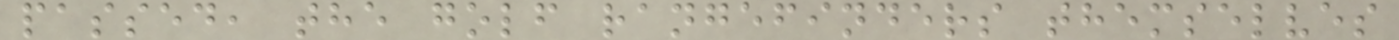passed, the golf rangefinders themselves
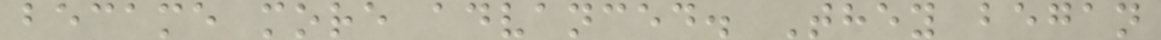became more advanced. They began
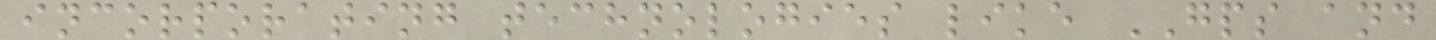incorporating technologies like GPS and
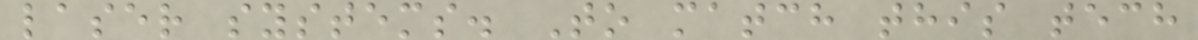laser systems. To match this tech
